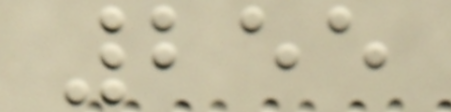255
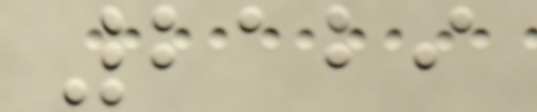2129
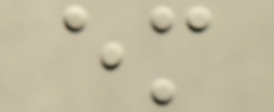em
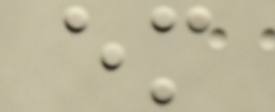em
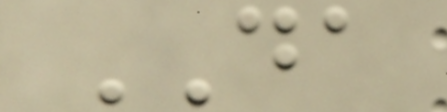DA
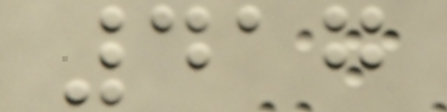417
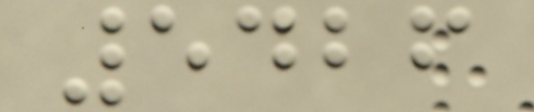5426
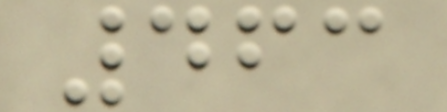463
